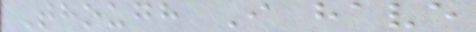Though I have
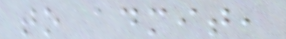to admit,
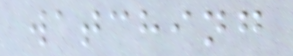watching
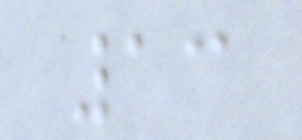13
